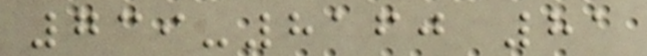739-8160 81
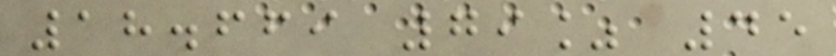18.669 79% 45
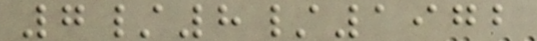7/8/1972
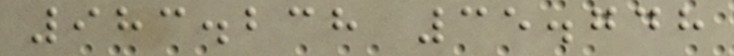983.238 35.748
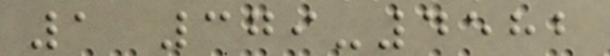1 379-4582
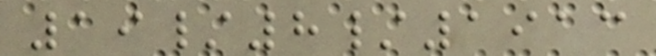19/8/1913
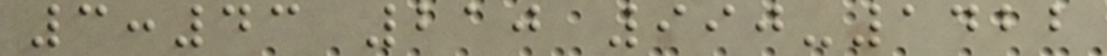3:43 210 990-1422
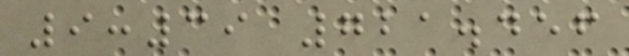9:39 721.456
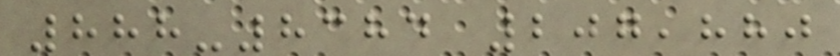888-8384 207,880
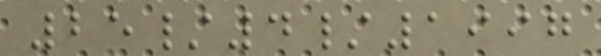25/4/1997
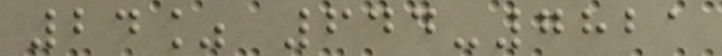24% 644-7821
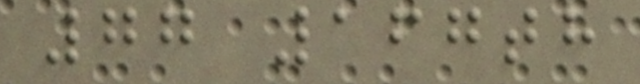77 167th
